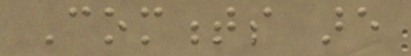Comments are
